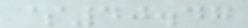$40.47
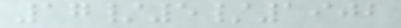17/5/1902
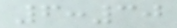6:30
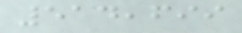514,699
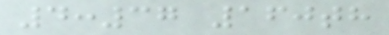4:37 160th
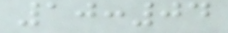10:04
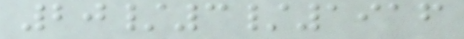20/3/1916
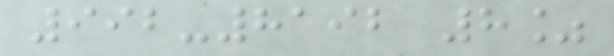992-8192 8%
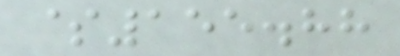$155.88
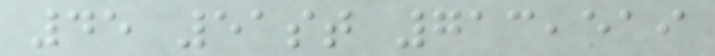45 51st 713,519
